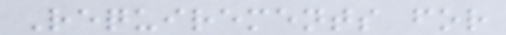Requirements for
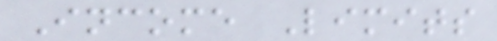Income Limits
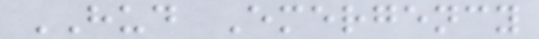HUD Emergency
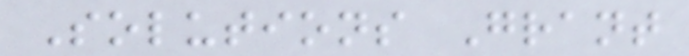Solutions Grant
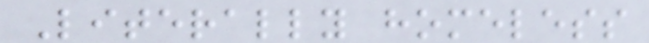Literally homeless
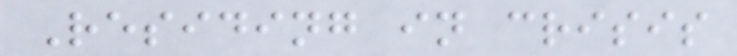Residing in crisis
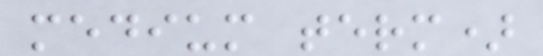medium term)
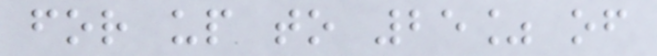for up to 25% of
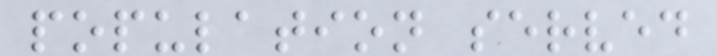population served
